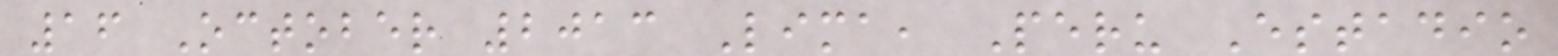16 October 2013 Lima, Peru Estadio
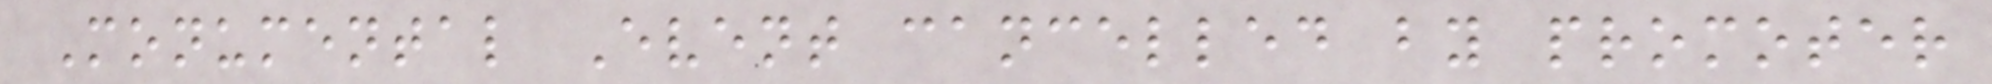Monumental Event cancelled by promoter
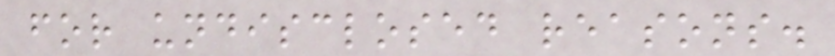for undisclosed reasons.
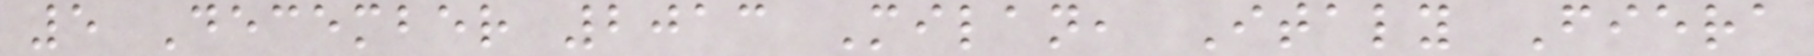5 December 2013 Milan, Italy Fiera
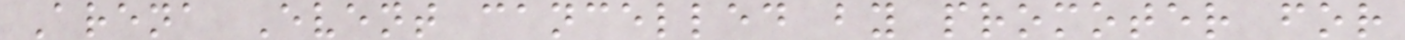Arena Event cancelled by promoter for
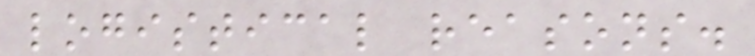logistical reasons.
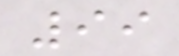99
